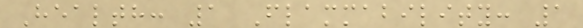Health: 1 Flammability: 1
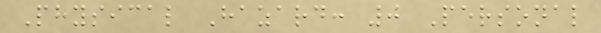Physical Hazard: 0 Personal
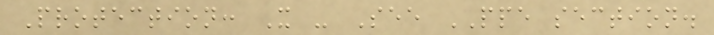Protection: X - See PPE section.
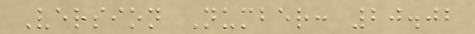Version Number: 20.02
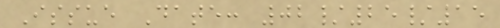Issue Date: 02/25/15
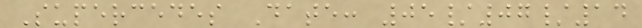Supercedes Date: 05/07/14
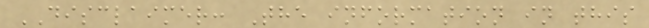DISCLAIMER: The information in this
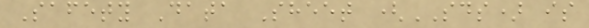Safety Data Sheet (SDS) is
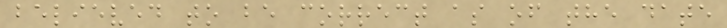believed to be correct as of the date
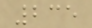235
